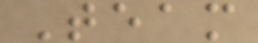Team
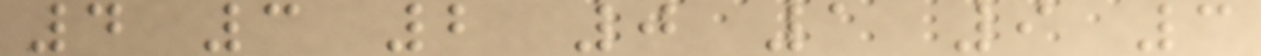4 3 2 0 1 9 3
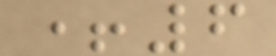+6
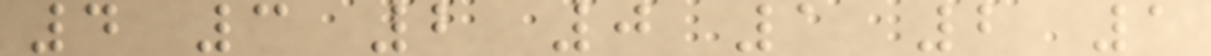4 3 2 0 1 2 1
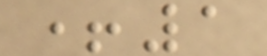+1
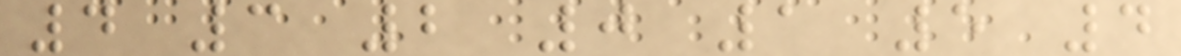4 3 2 0 1 5 4
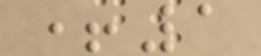+1
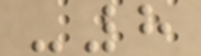-8
